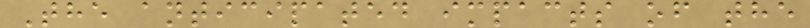The anticipated impacts of the
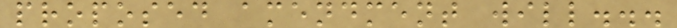proposed amendment will...
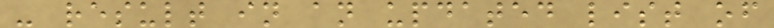- result in an updated list of
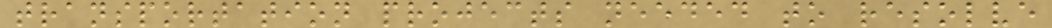transportation projects needed to resolve
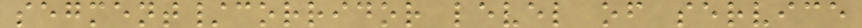segment/corridor level of service
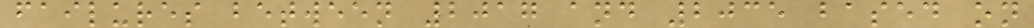failures between 2017 and 2035 based on
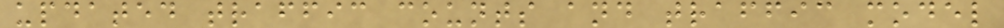updated traffic counts and traffic model
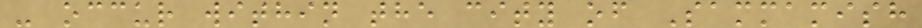- occur within the city of Sammamish
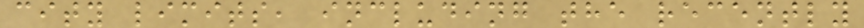city limits, including the recently
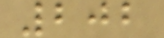202
